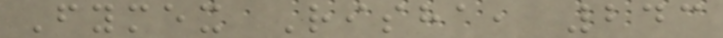Fymex Risha, 243
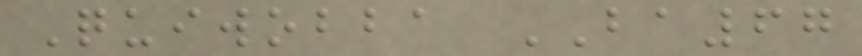Quiwobba BA67
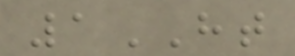1HT
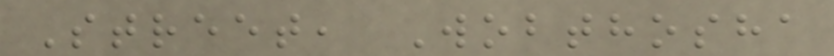Street, Wobthosha
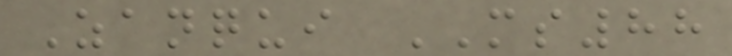Zanqui MS88
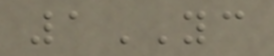1YC
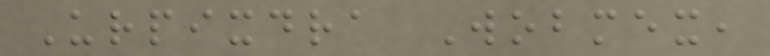Urpixdra Wobmex,
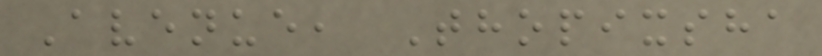Avenue, Thopixsha
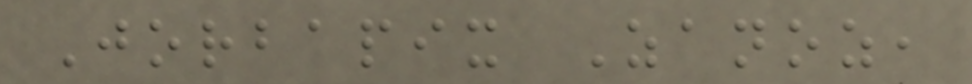Jorbapix Zanoz,
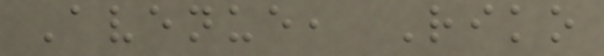Avenue, Riko
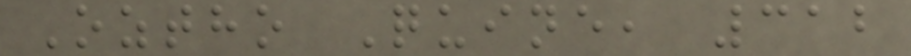Oztho Quine, 312
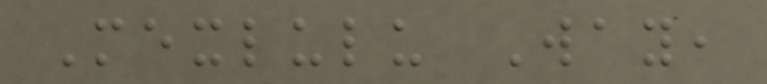Mexlulu Way,
